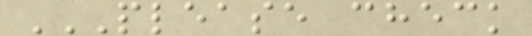PLEASE CHECK
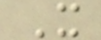X
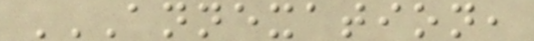ANNEXATION,
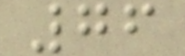76
